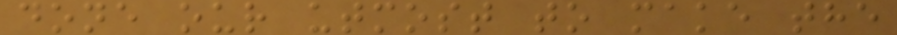done our utmost to make the
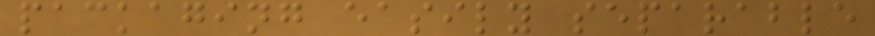packaging easily separable
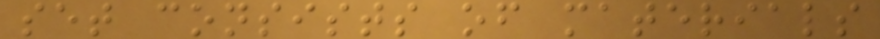set consists of materials
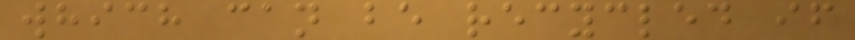which can be recycled if
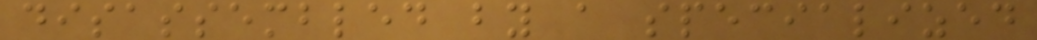disassembled by a specialized
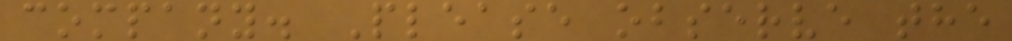company. Please observe the
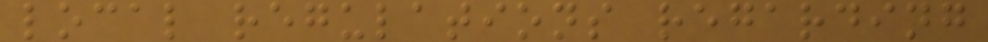local regulations regarding
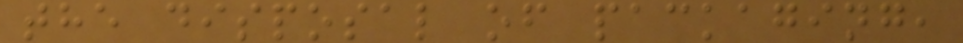the disposal of packaging,
